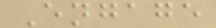Engage
